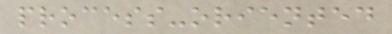process-oriented
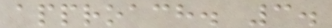approach. 3.
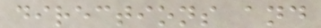directions and
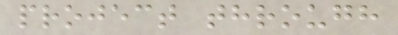project through
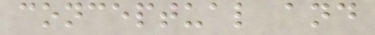conceptual and
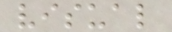visual
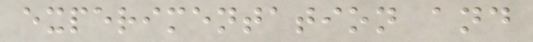experimentation and
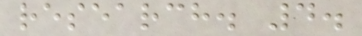research. 4.
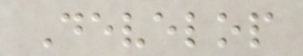Develop
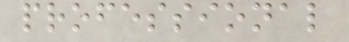professional
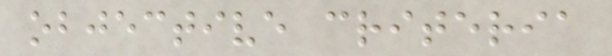objective criteria
